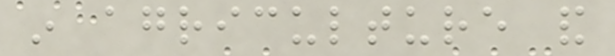in agriculture and
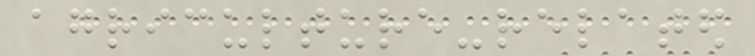agriculture-related
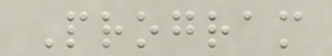Program
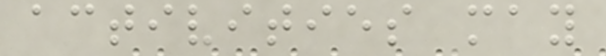activities may
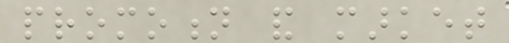promotion and market
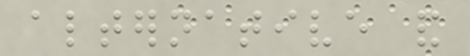alternative and
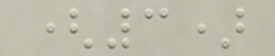(3)
